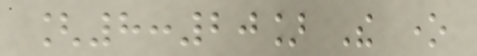[8:20] The one
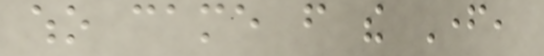who came from the Father,
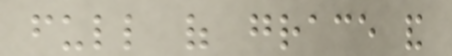full of grace and
